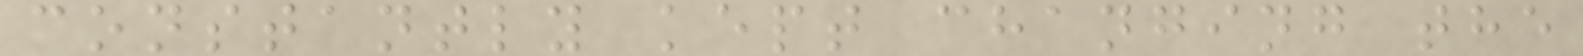constantly kept changing the
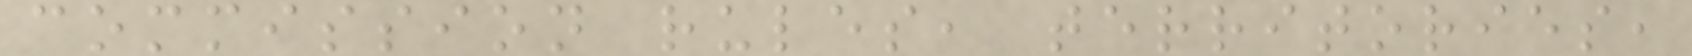commission rules, territories,
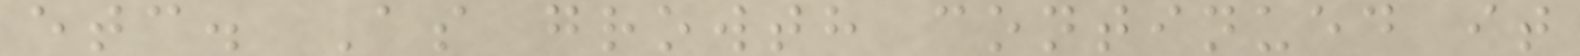etc. As growth continued it
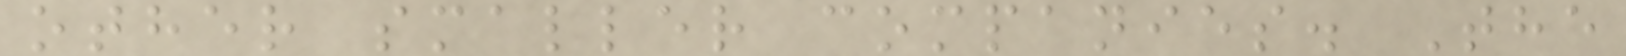other smaller companies. The
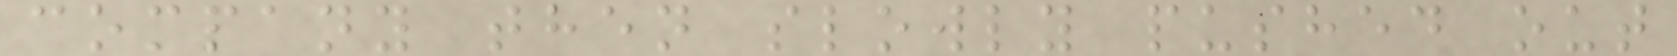company then slowly pushed out
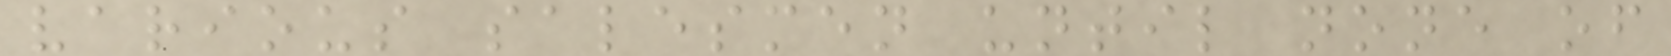various salesmen until none of
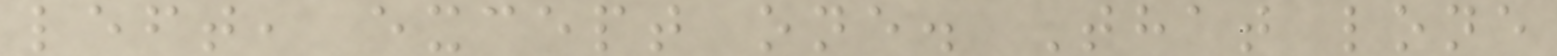left, except one. That lone
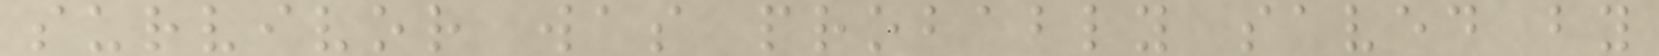survivor was probably saved by
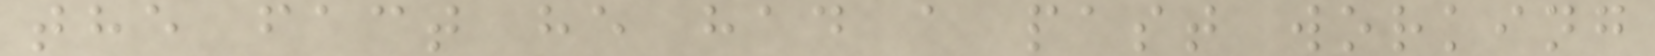the fact he had a past working
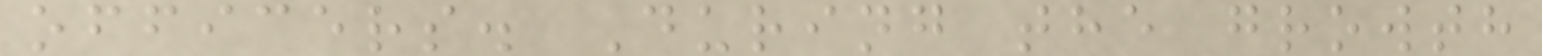officers. During the growth
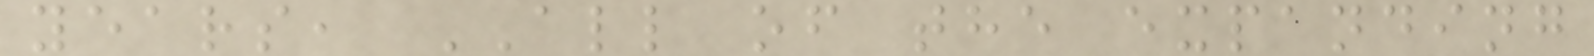years, ALL of the expanding
